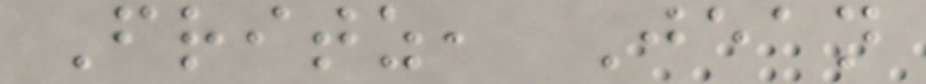Fritz, Jean
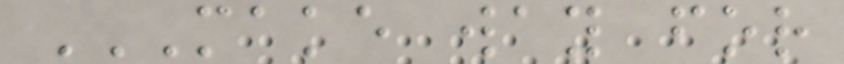MAKE WAY FOR
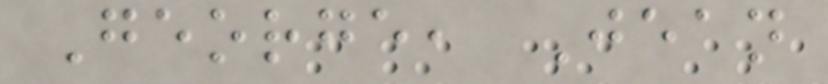George, Jean
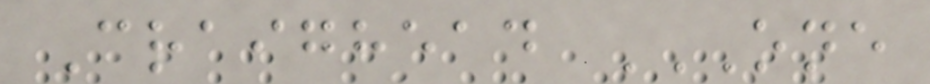Craighead ONE
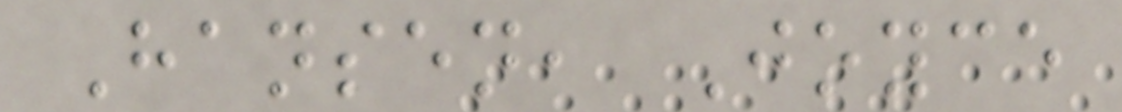Hansen, Joyce
